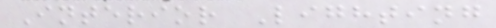Interior Lighting
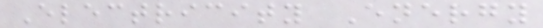Electricity Energy
